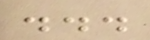...
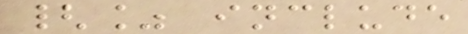{% include
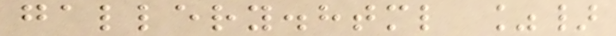gallery.html %}
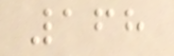168
